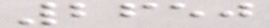2650
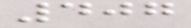407
